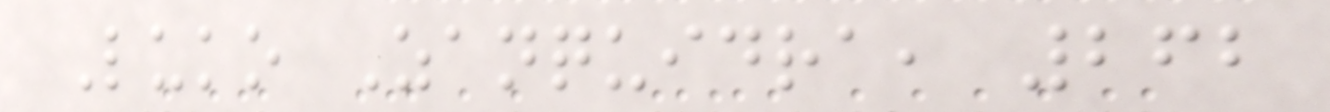Luko Zanquidra, 262
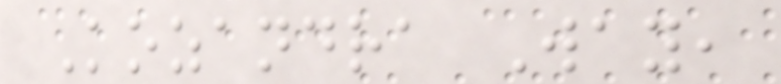Kozandra Way,
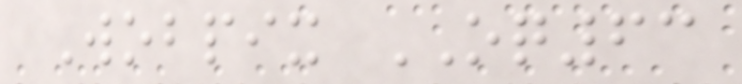Wobpix OQ63
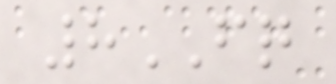8FQ
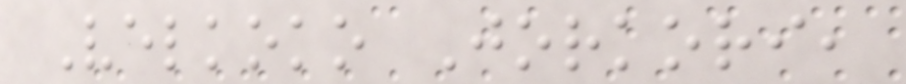Velkoko Jorkori,
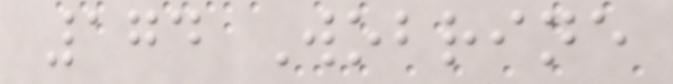174 Wobrine
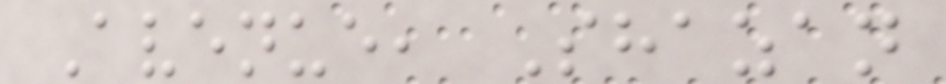Avenue, Shazan
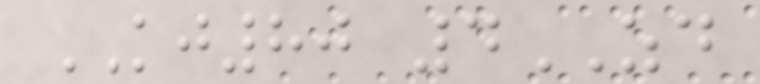KJ80 4ZD
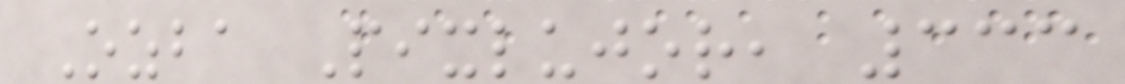Ozba Pixlujor, 333
